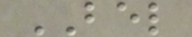BEL
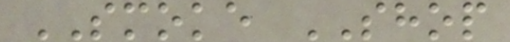SMOKE SHOP
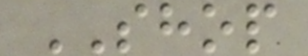SHOP
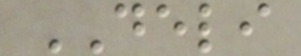DELI
